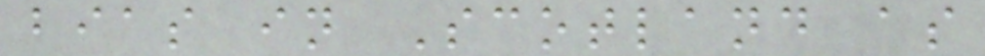bias in Scotland as
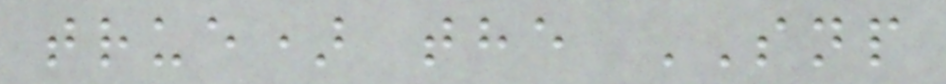true) the SNP
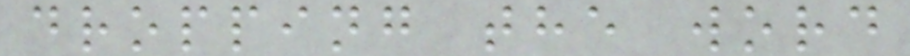dropping the word
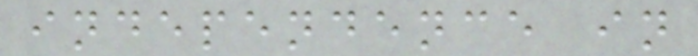independence in
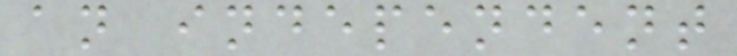an independent
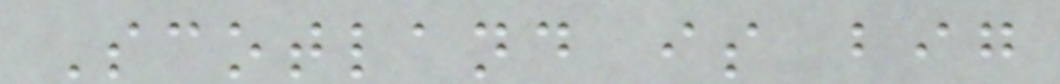Scotland is big
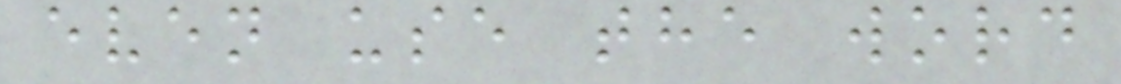even use the word
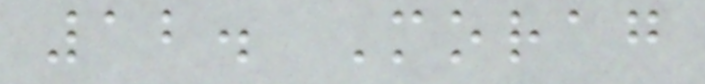12. Morag
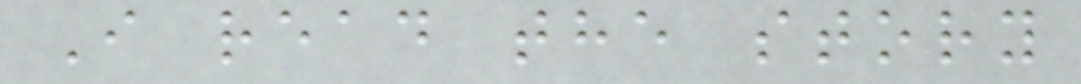I read the story
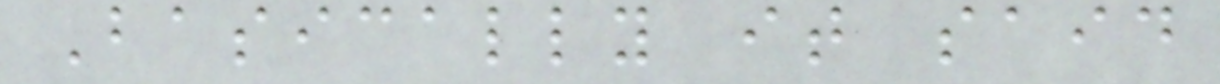Basically it said
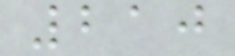210
